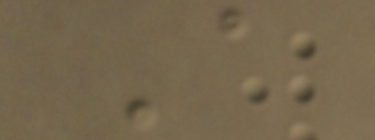A
